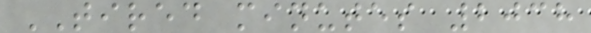TIRED minutes 2038
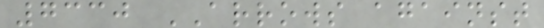7330 ARROWS against
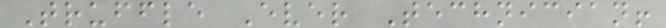Truffle Ever Technician!
